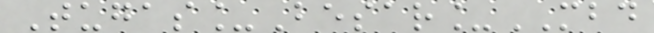Tugas_Besar_MBD
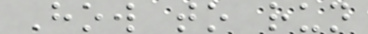How to run
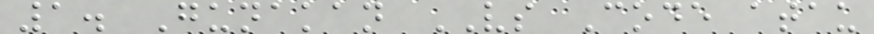1. Gunakan VS Code atau
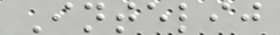Intelij
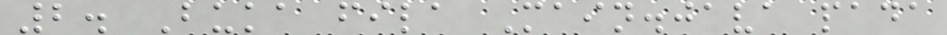2. Buka fila Main.java pada
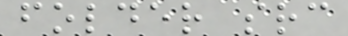folder src
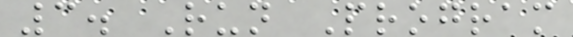3. Run Program
